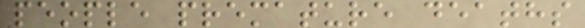people premature deaths
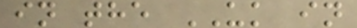in the UK in
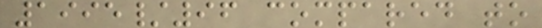1995/96 compared to
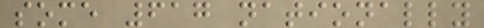some 617 nationally
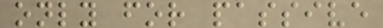only for passive
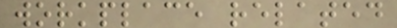workplace related
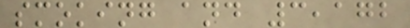smoking and 3,172
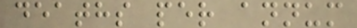deaths per annum
